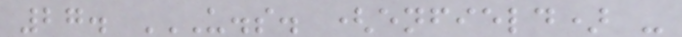27. U.S. (ENFIELD) -
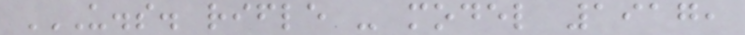U.S. RIFLE - MODEL 1917,
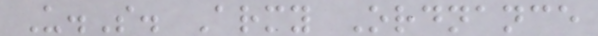U.S. Army Ordnance
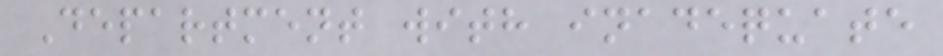Department with inadequate
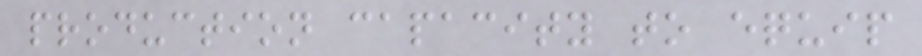production capacity to equip
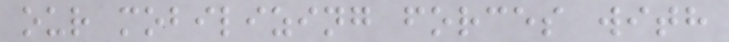our mobilizing forces with
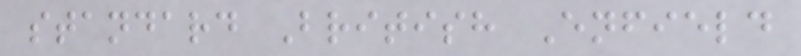standard British Enfield
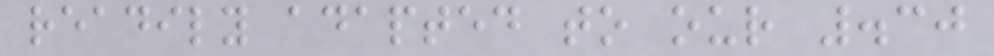readily adapted to our .30
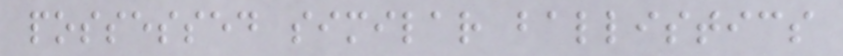possessed similar ballistics
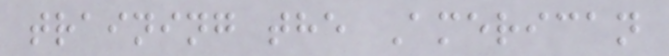training the American
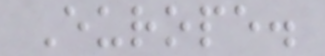Europe.
